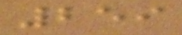259
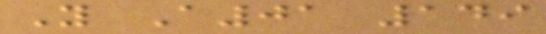Y A01 149
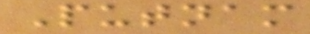Putnam
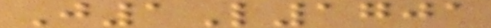J1L1701
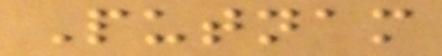Putnam
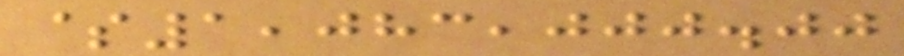$1,083,000.00
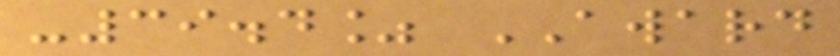-39.4% AWARD
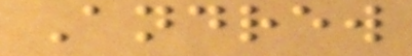Andrew
